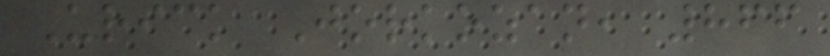Urick Jorkozan, 866
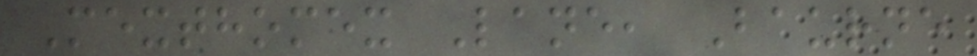Mexthomex Lane, Baurne
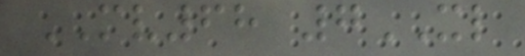MV68 7XL
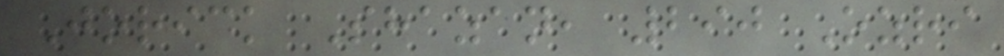Jorick Shazan, 290 Ozri
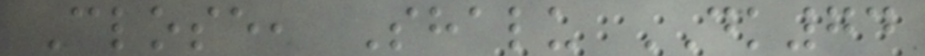Close, Shalu DK74
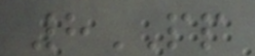8PP
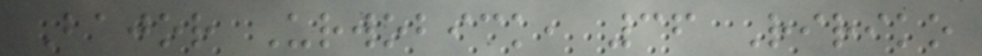Bajor Urwobick, 36 Ririko
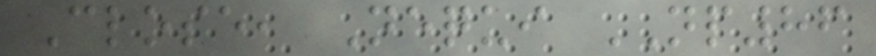Close, Nequi NP86
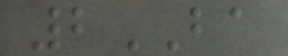2BA
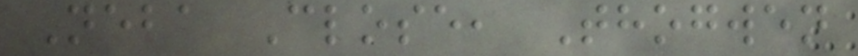Neba Close, Thogwen
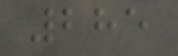285
